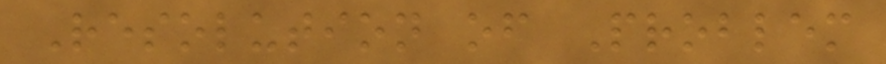Resolution of Problem
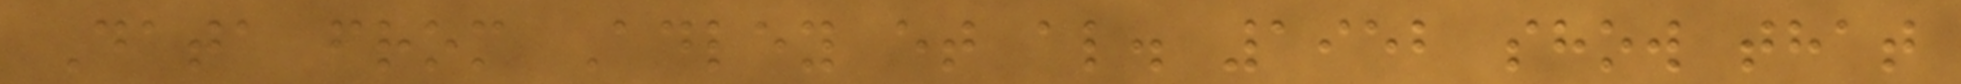Data from Adley et al. 1952 show that
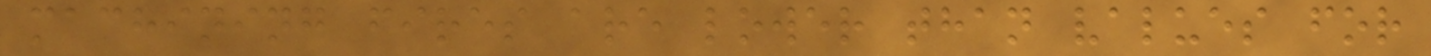machining fires are lower than values for
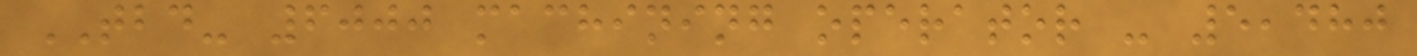TBD- 6000 machining operator - 5,480
